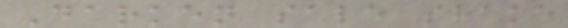Darken sale shake
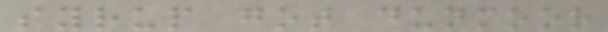syrup got dunmoor
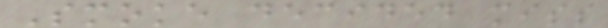Smoke decided miss
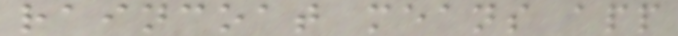raincoat means app
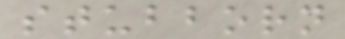stubborn
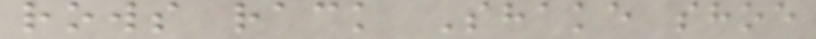rows rack Shake shoe
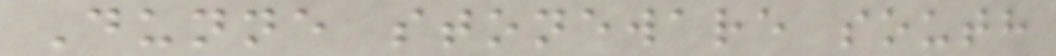Dunne stoneware south
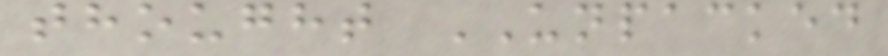thought UNPACKED
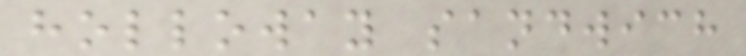holloway sandwich
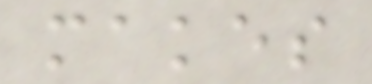makes
